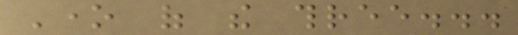One of the three...
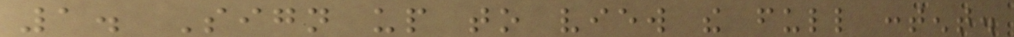1. Sign up to view the full content.
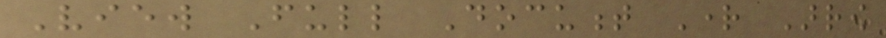View Full Document Right Arrow
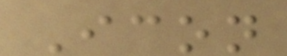Icon
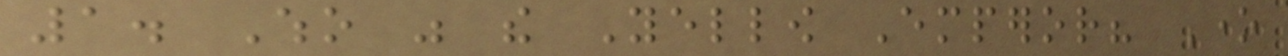1. Who was the Yellow Emperor? One
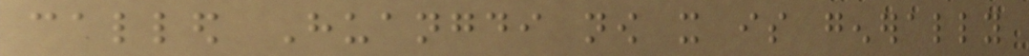called Huangdi now it is generally
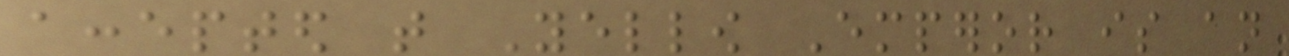accepted that Yellow Emperor is an
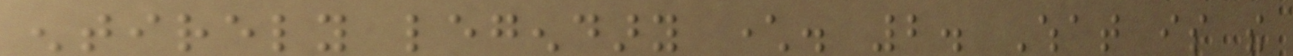entirely legendary character. 2. What is the
